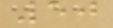50
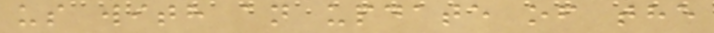us with an update of the
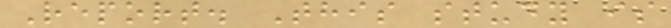Report. This study is
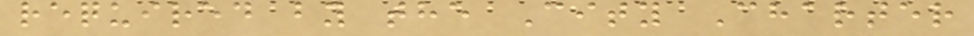required by the City Charter
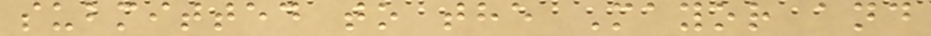submitted to the Mayor and
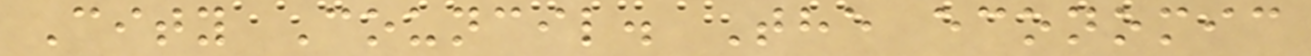City Council. The economic
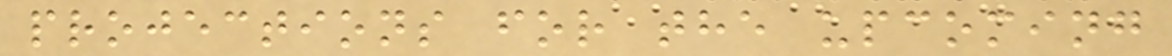projections for the upcoming
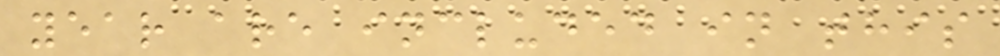year are included in this
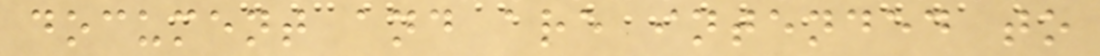document and are intended to
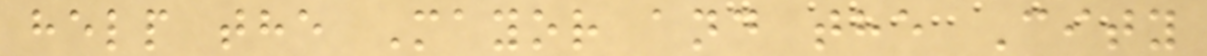help the Mayor and the City
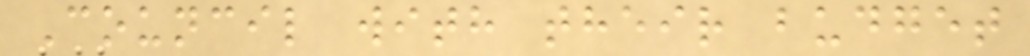Council with their budget
